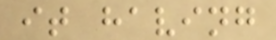it having
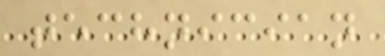technician
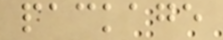package
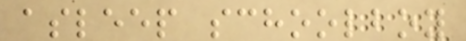asleep schoolboy
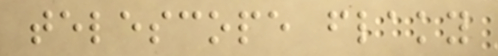telescope flaky
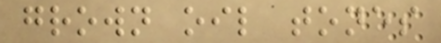grown oil tones
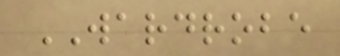WARDROBE
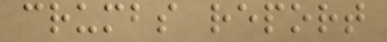crumbs report
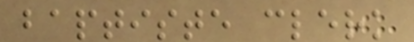baptiste clerk
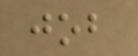job
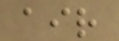air
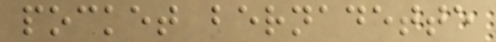pocket bernadette
